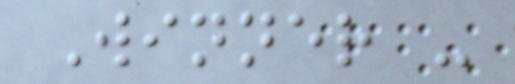Winner -
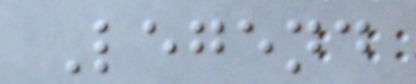Legend
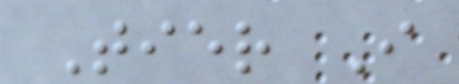Tier I
